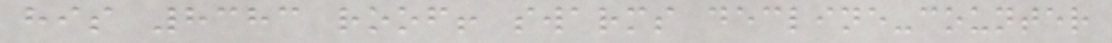his 8383 roof! swarms decline-counter
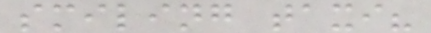smiling taxi?
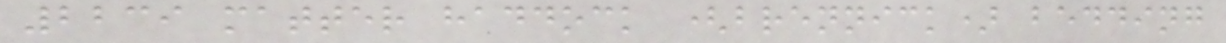2239 matter haddock (brennick) bedding
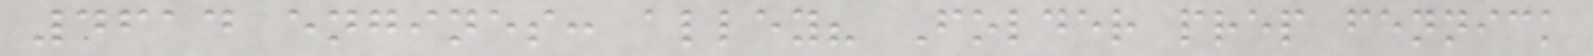4614 engines: alley? Folder prep fennick
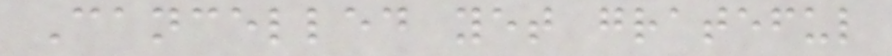Cancelled yet grateful
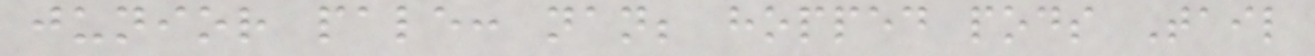junior pale: nan; hopped pods Tail
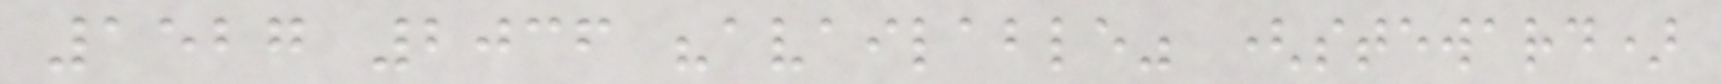1527 2036 "available" (steward)
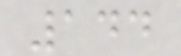144
